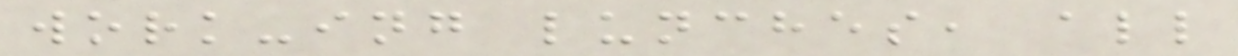work-ing lunches, all
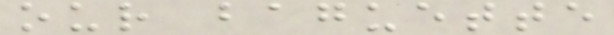our baguette
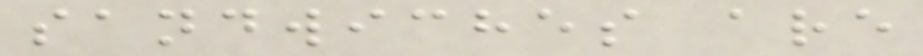sandwiches are
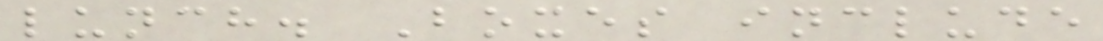lunch. Boxes include
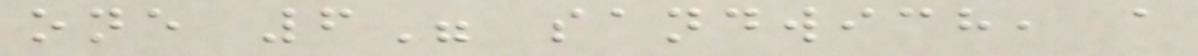one 6" sandwich, a
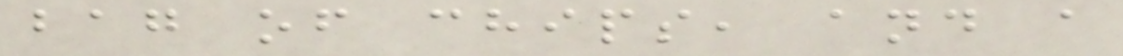bag of chips, and a
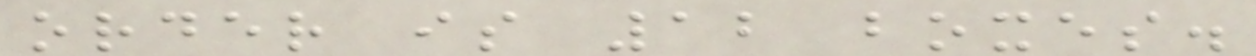order is 12 boxes.
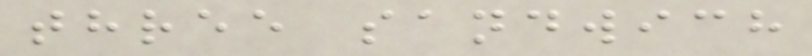three sandwich
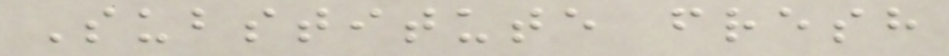Substitute fresh
